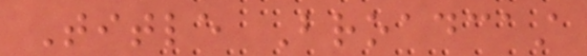Title Broadcast
